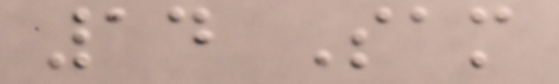14 Sam
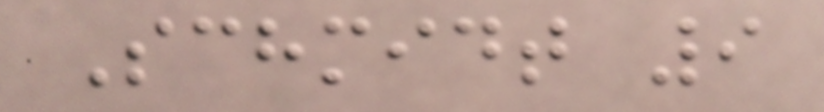Schmidt 9
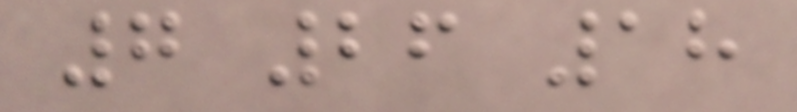7 26 18
